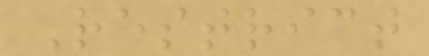Restrict
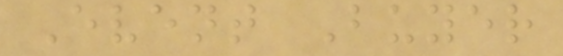Event Buyer
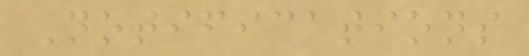Notifications
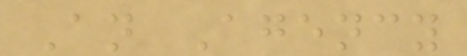An Agency
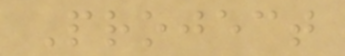Project
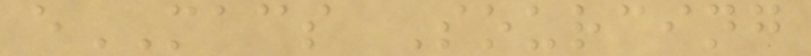eMACS Sourcing
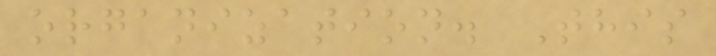organization. This
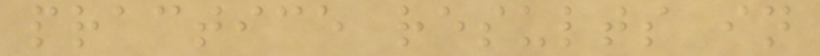practice results in
